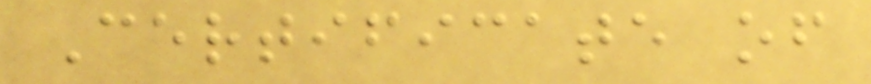Certificate of
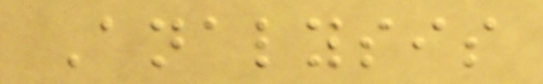Analysis
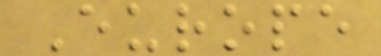Europe
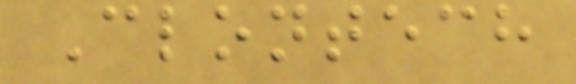Clontech
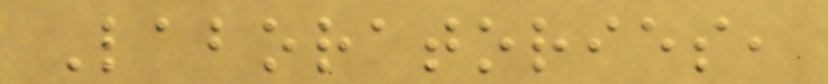Laboratories,
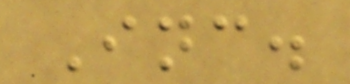Inc.
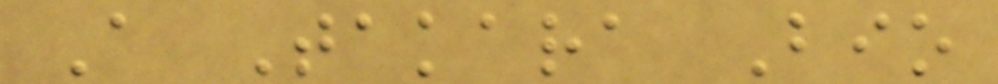A Takara Bio
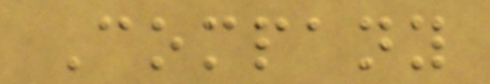Company
